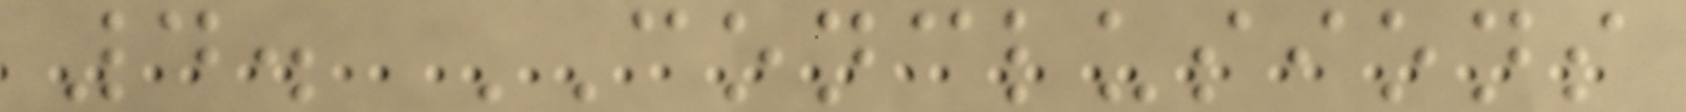4. CONCLUSIONS
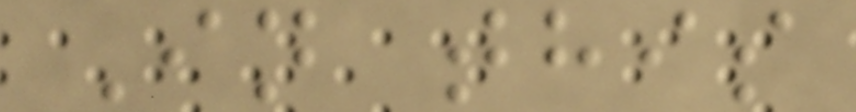In this
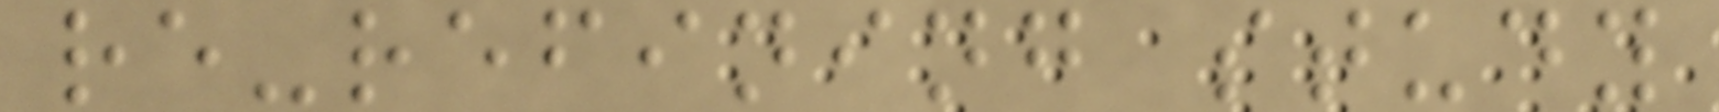re-refining study
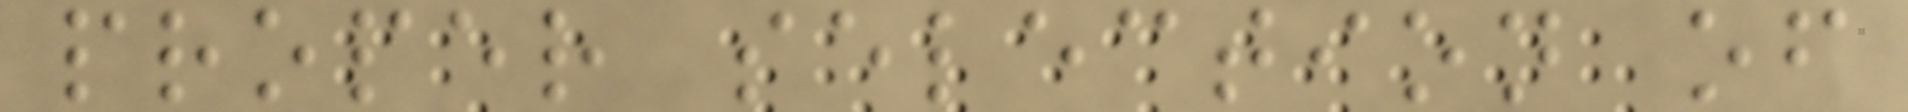proper selection of
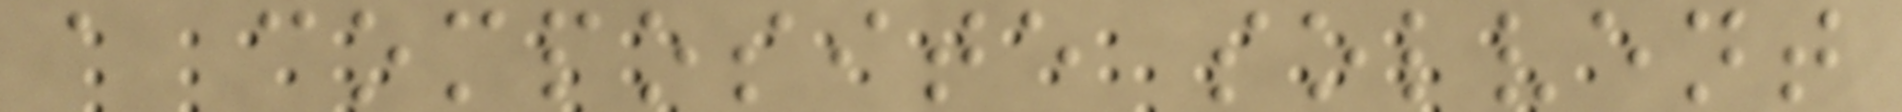a composite solvent
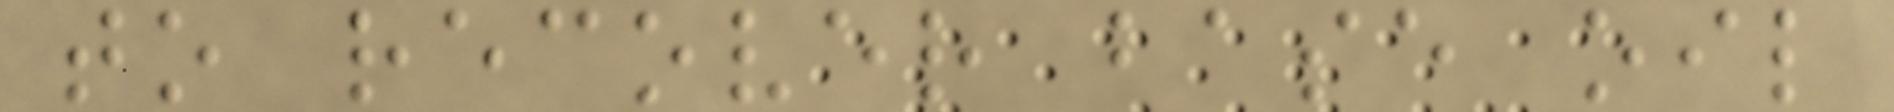to recover base oil
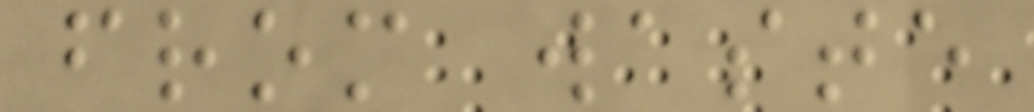from waste
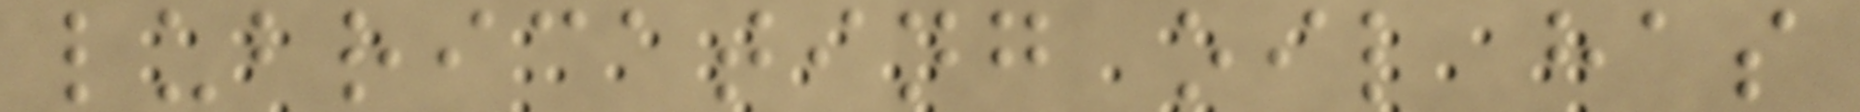lubricating oil has
